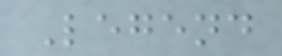Legend
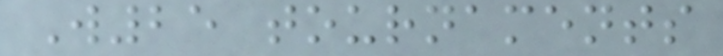W25 tournaments
